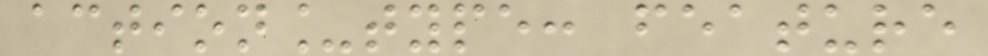action_type: feature
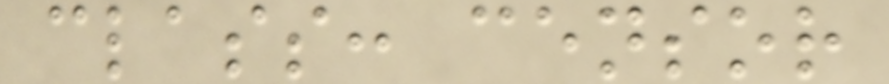class: censor
